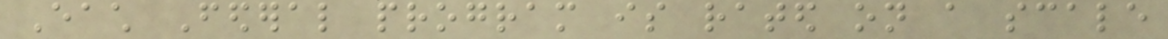Each Federal program is rated on a scale
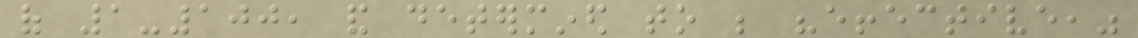of 1-100, and determined to be "effective,"
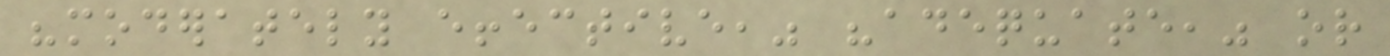"moderately effective," "adequate," or
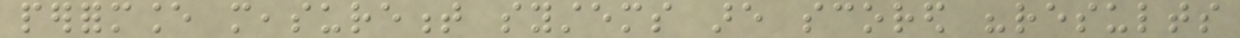performance measurement systems are scored "results
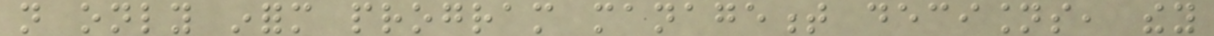not only inform program management decisions, they
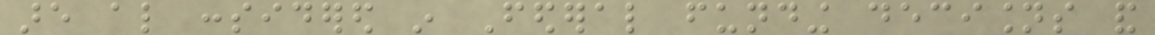are also considered in Federal funding decisions and
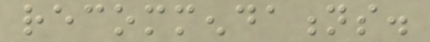recommendations.
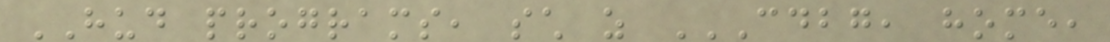HUD programs, such as CDBG, HOME,
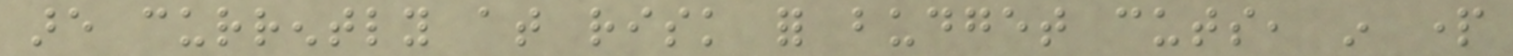are currently at risk for budget cuts, in part
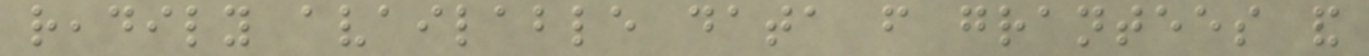readily available data from grantees and
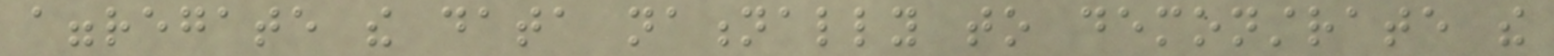aggregate the data nationally to demonstrate the
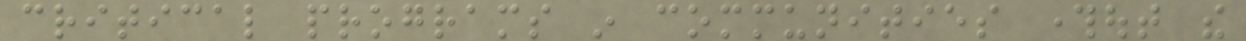critical programs in communities throughout the
